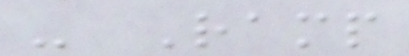- Ramp
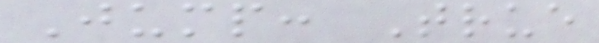Jump: True
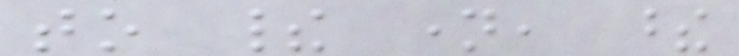to their name, these
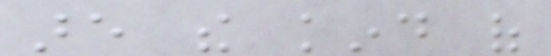are the kind of
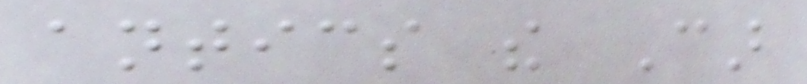antics the Car
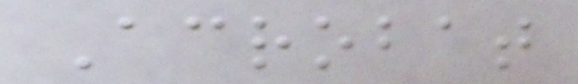Acrobat
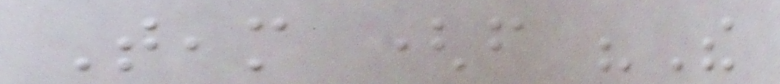Team (from "The
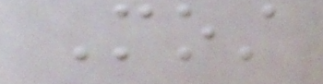Most
